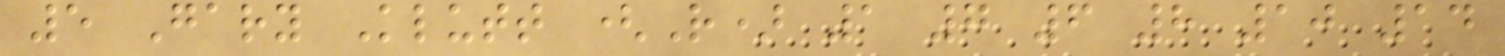5 Gary Klutt (R) 1 7 6 8 10 14
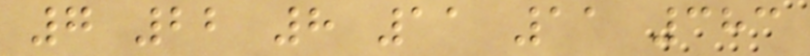7 22 8 11 11 383
